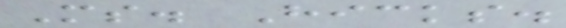Ms. Hicks.
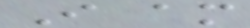I am
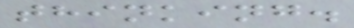thinking.
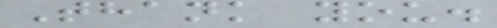Thank you.
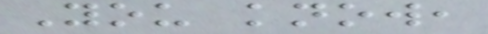You know,
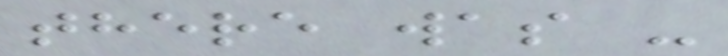there was -
